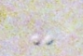-
